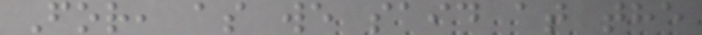For, as we said at the
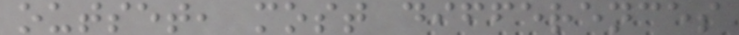outset, most differences
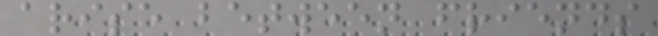arise between friends
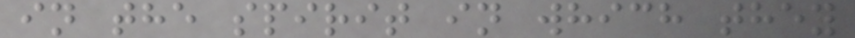in the spirit in which they
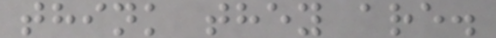think they are.
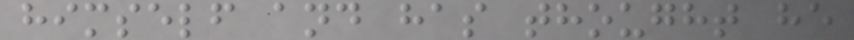himself and has thought he
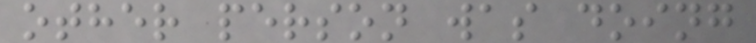other person was doing
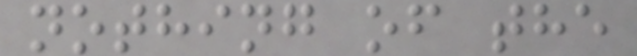nothing of the
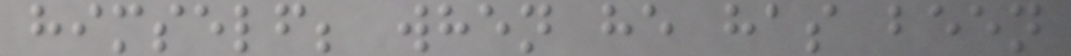himself; when he has been
